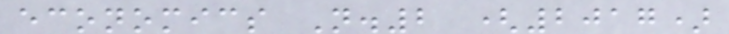economics N.2 (2017)
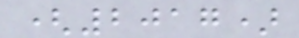(2017)
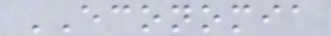ECONOMIA
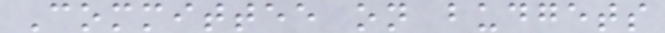Committee on budgets
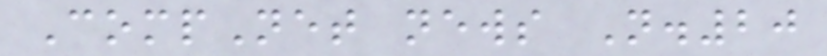CompNet news N.20
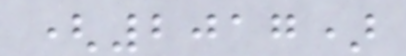(2017)
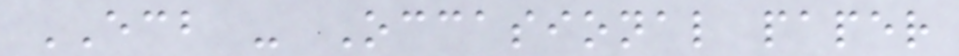ECB - Occasional paper
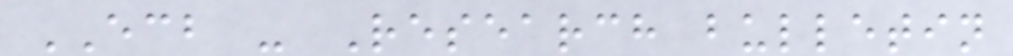ECB - Research bulletin
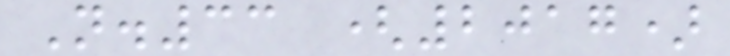N.33 (2017)
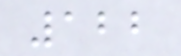122
